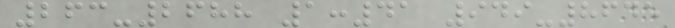263-2688 1:41 949-8645
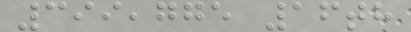399,775 16th
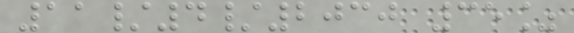11/4/2030 35%
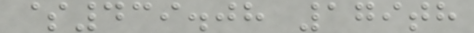$439.08 179th
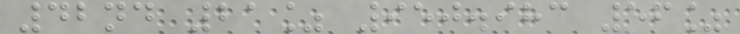42nd 21% 950.983 56%
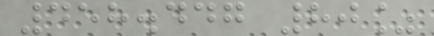458.447 80%
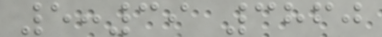5:39 3860
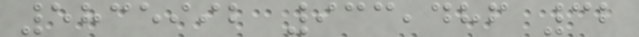5835992 933,486 32
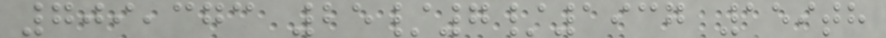709,373 25/7/1937 159th
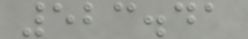523.41
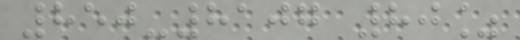850-8107 80%
